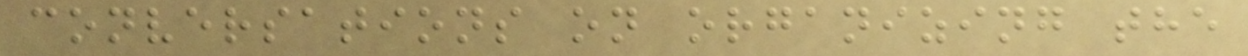conversations on organizing the
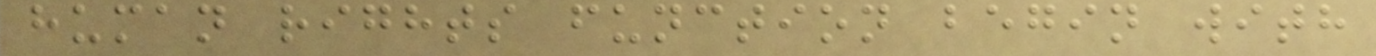human rights function begin with
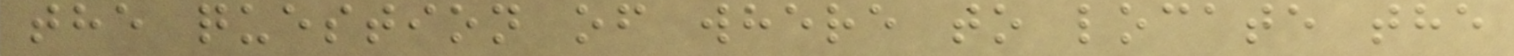the question of where to locate the
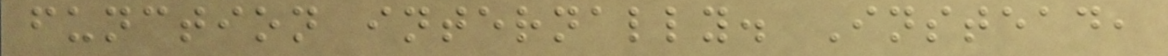function internally. Instead,
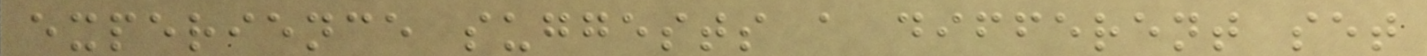experience suggests a different set
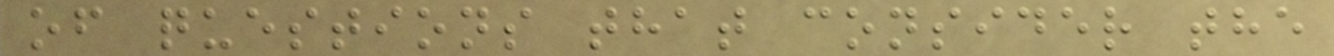of questions that consider the
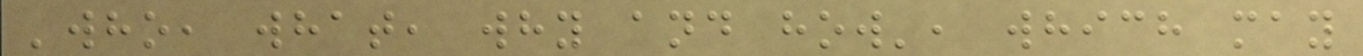'who, what, why and how', which may
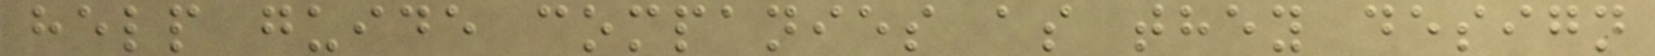help guide companies as they design
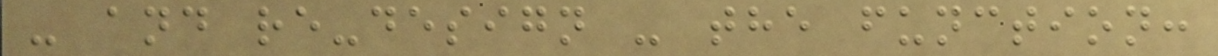- and re-design - the function:
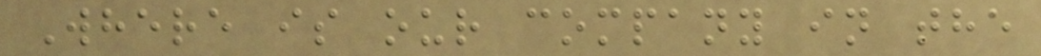Where is our company in the
